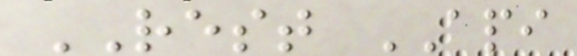REST API
